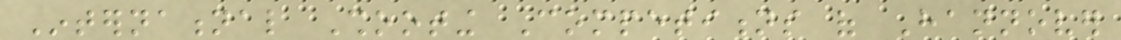International Shooting Competitions of Hannover
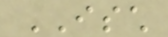ISCH
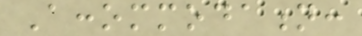Accommodation:
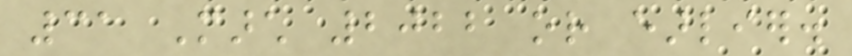31 March 2022 or earlier.
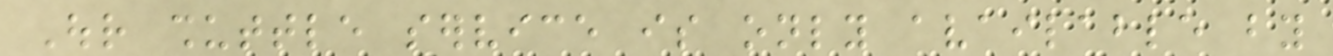Our shuttle service is only available by
